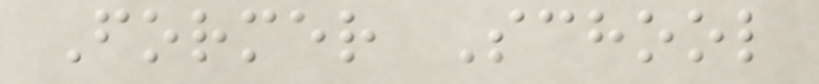Former School
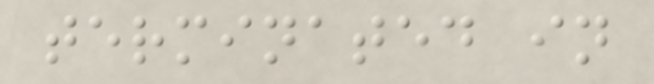terminated in
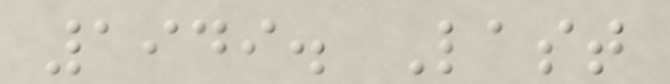1949. Last
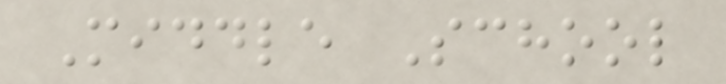Middle School
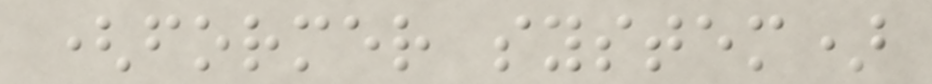(former system)
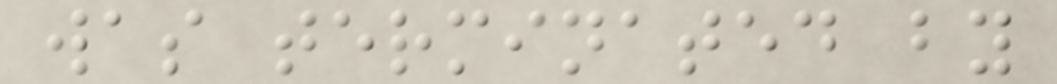was terminated by
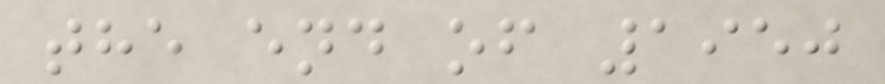the end of 1950
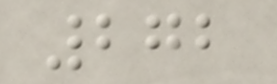272
